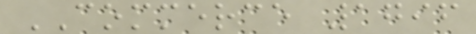COMMERCE 1796
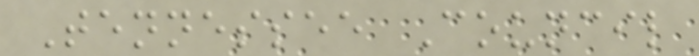Tennessee Council
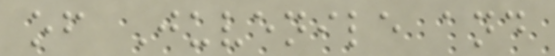of Juvenile and
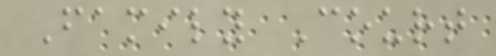Family Court
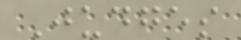Judges
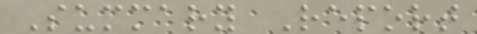Summary Report
